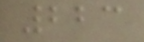223
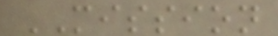MISSION
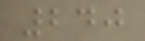240
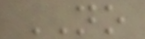NO
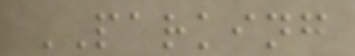PARKING
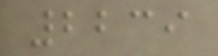2239
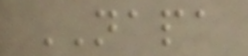NAPA
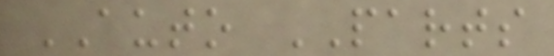AUTO PARTS
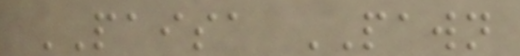PAISA PAWN
